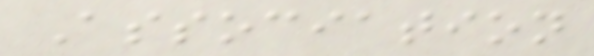Association
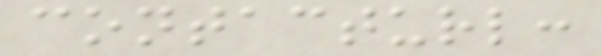contacturl:
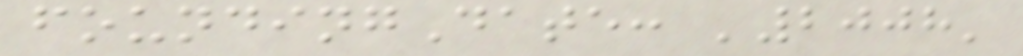foundingDate: '2008'
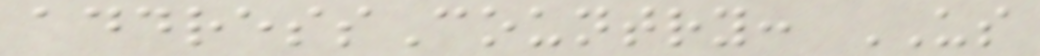addressCountry: US
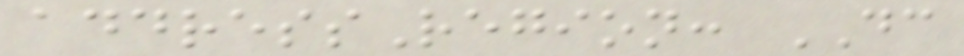addressRegion: DC
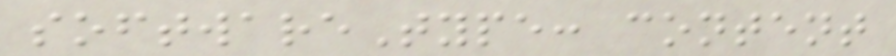softwareType: content
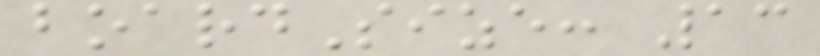boardSize: 13
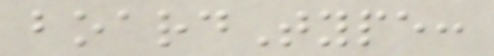boardType:
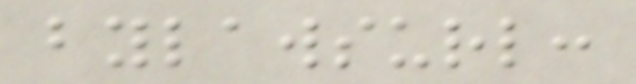bylawsurl:
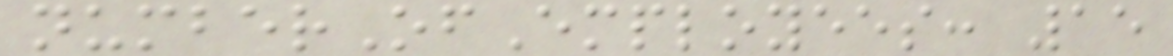numberOfEmployees: 15
